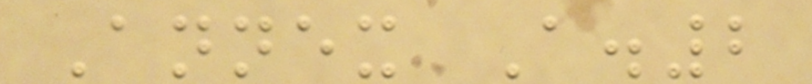Annex A.2
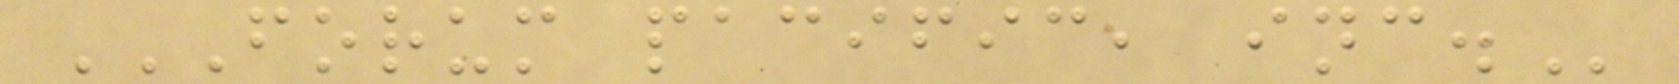FORUM PACIFIC, INC.
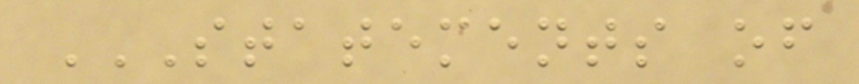STATEMENTS OF
